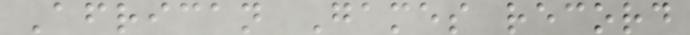African Games record
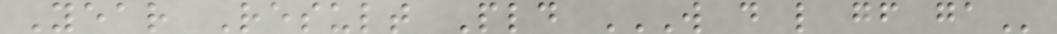Year Result Pld W D L GF GA
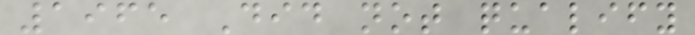1965 Did not qualify
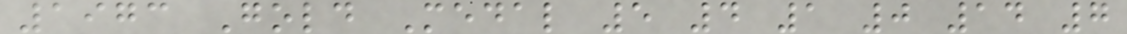1973 Gold Medal 5 4 1 0 14 7
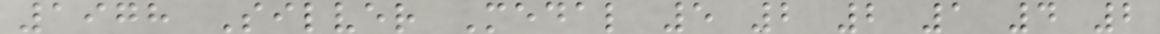1978 Silver Medal 5 2 2 1 4 2
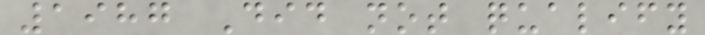1987 Did not qualify
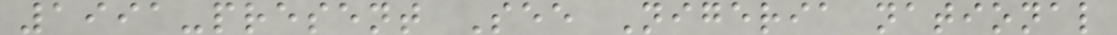1991-present See Nigeria national
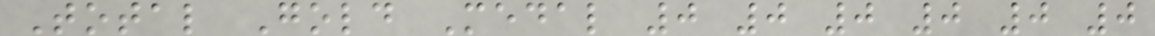Total Gold Medal 0 0 0 0 0 0
